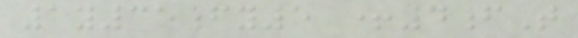1y35fy5 +4fT
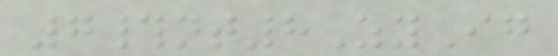7#nt8ZyIg
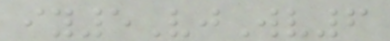iy5VjWv6
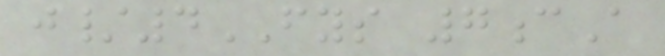j/4FYS 7cA
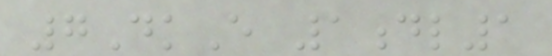7DkE 1dl1
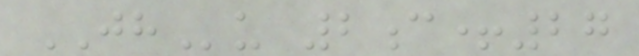JHu 2c+27
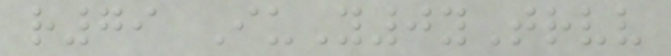r79 IuY0yTrvv
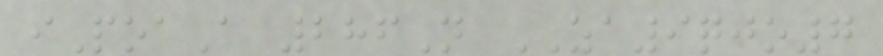iPoaA 286N ZA9qjo7
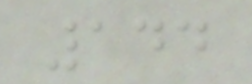144
